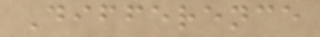Difference
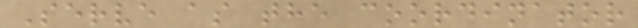Serve as the coordinator
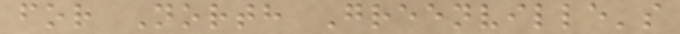for North Greenville's
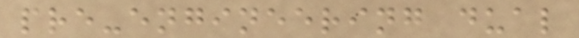pre-engineering dual
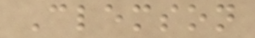Clemson
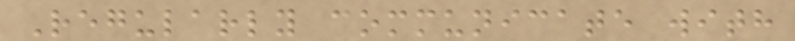Regularly communicate with
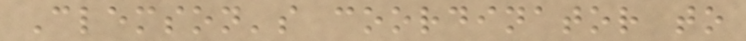Clemson's coordinator to
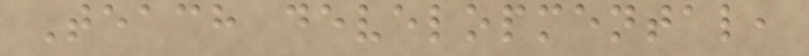Teach developmental,
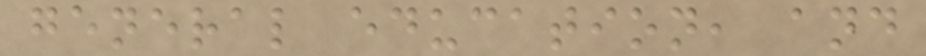general education, and
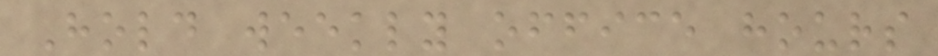Hold weekly office hours
